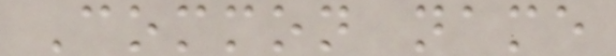Common name
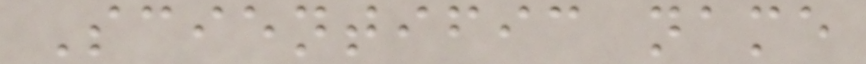Scientific name
